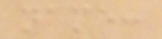name:
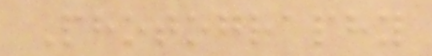Photography
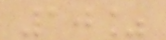10%
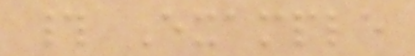# Example
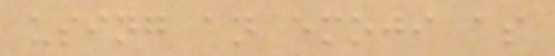using an emoji as
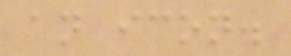an icon.
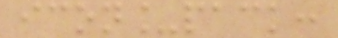icon_pack:
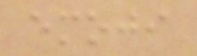emoji
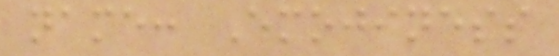name: Emojiness
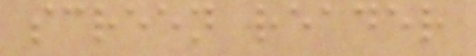screen reader
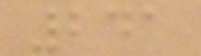241
